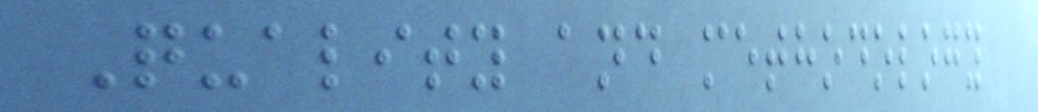Quality and methodology
